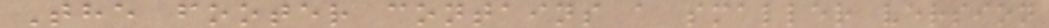The footer contains a smaller version
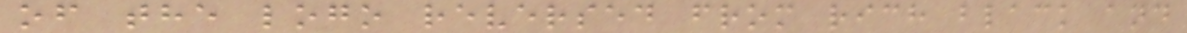of the logo reversed from rich black and
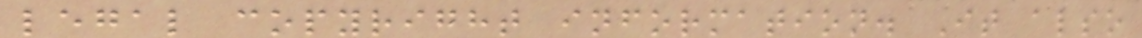legal copyright information. It also
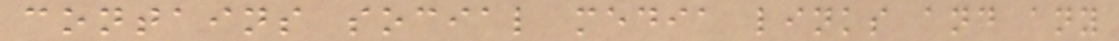contains social media links and any
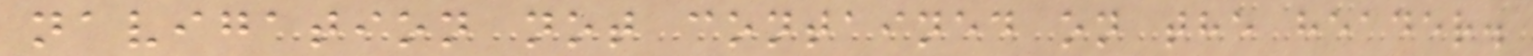navigation not contained on the header.
